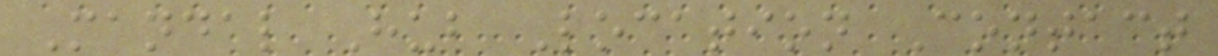Mandal Hub Location Contact
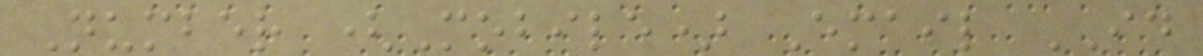Number (Mobile) Email ID
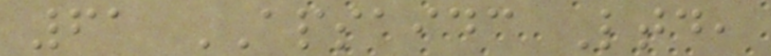61 APSAIDC Ltd,
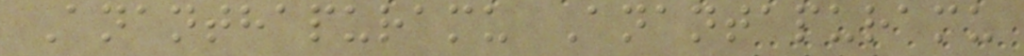Ananthapuramu Anantapuramu
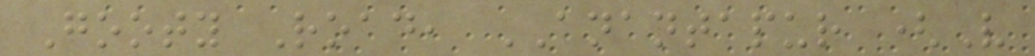Gooty Road, ANANTAPUR (V
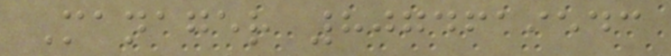Manager 8074619543
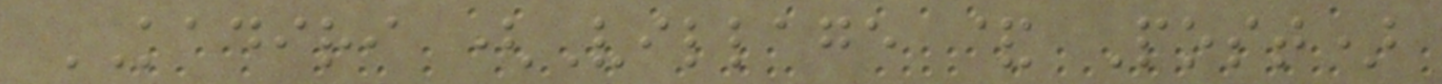KADIRI (Village & Post)
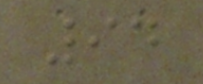94
